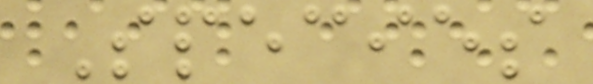Species
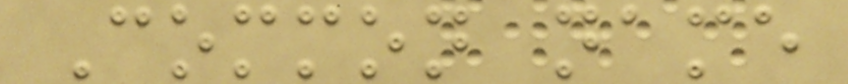Common name
